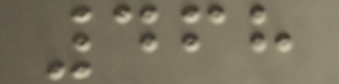468
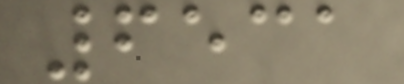6531
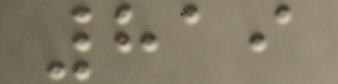819
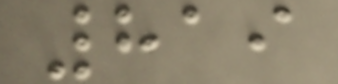819
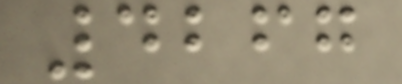4267
